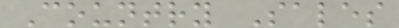Country Sales
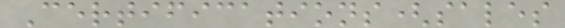Certifications(sales
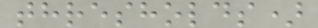thresholds)
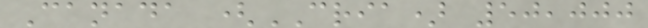Canada (CRIA) 50,000
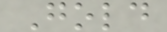Gold
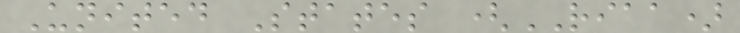United States (RIAA)
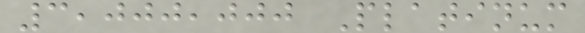3,000,000 Platinum
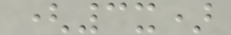(3x)
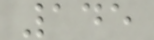145
